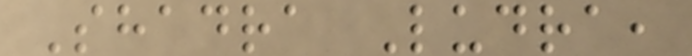Shadra Ludra,
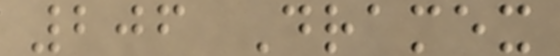206 Dramex
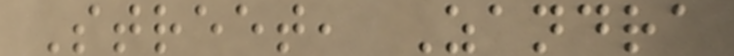Street, Zandra
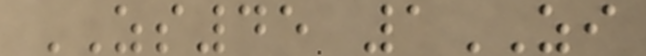ZS45 1ZI
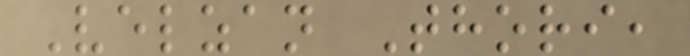Velzan Thori,
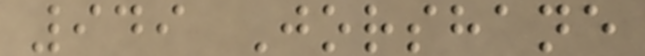949 Jorshane
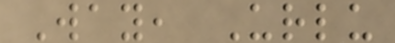Way, Urlu
